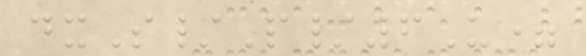dxS/P/6U=
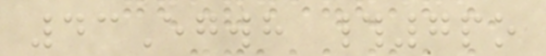43Egwh #7po
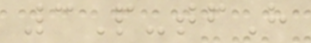3P-tfH
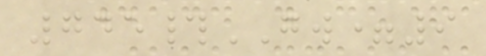745#GW=9
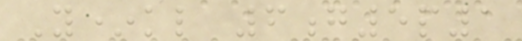Y*kl 6g5p1
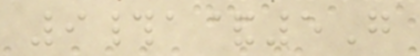9#a&5G
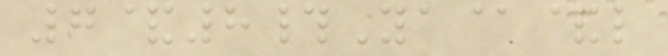7&8#Ya@&l
